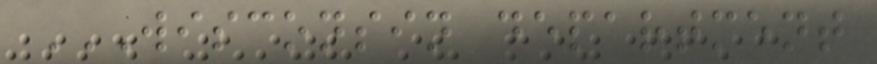WISCONSIN DEPARTMENT
